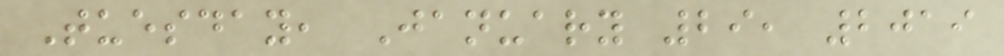Tuesday, January 29, 2019
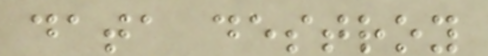data destroy
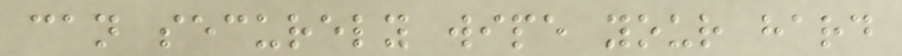can securely wipe your hard
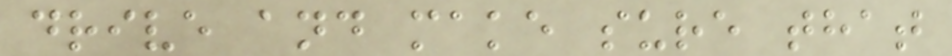drive and make sure that
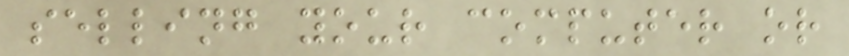selling your computer or
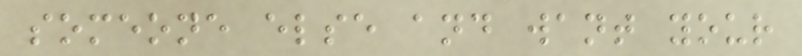someone else and want your
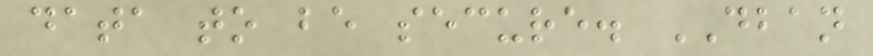data to be secure. DBAN
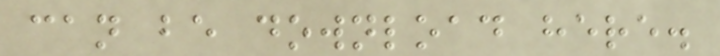can be download here.
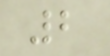2
